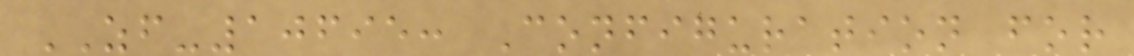ZF-10695: Configuration for
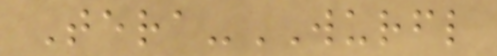Tera-WURFL
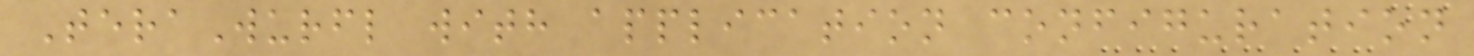TeraWurfl with application configuration
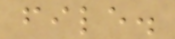file.
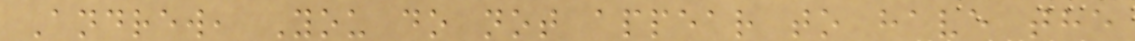Andrew, You do not appear to have the
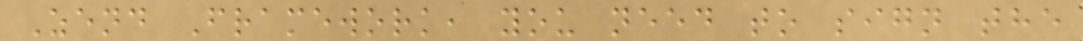Zend Framework, you need to sign the
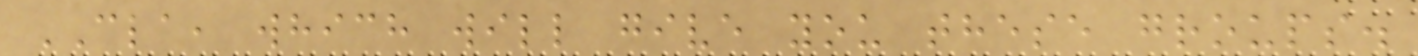CLA, which will give you these groups.
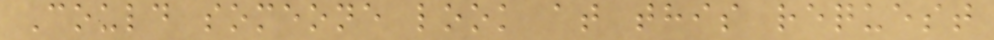Could someone look at this request
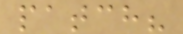patch?
